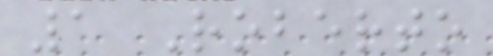1 Roberto
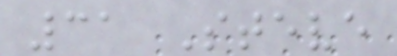31 Steve
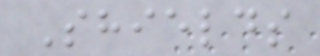Shields
